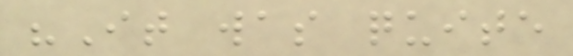"It was quite
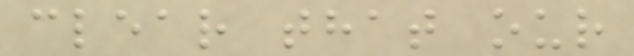clear that our
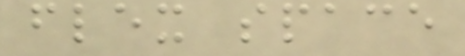flex space
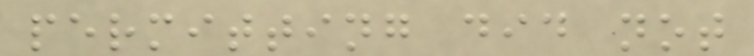permitting did not
